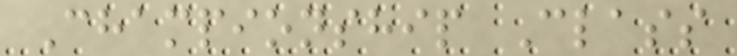Championship Class
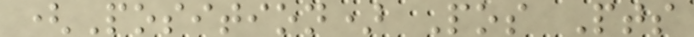(Position) Pos Pts
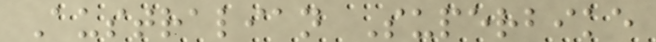Australian Superbike
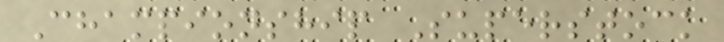Championship Superstock
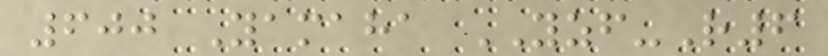600 Yamaha YZF-R6
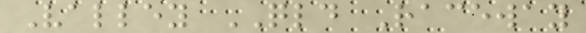Valley QLD Raceway
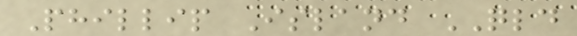Phillip Island QLD
